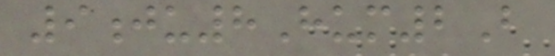9ju8Hum2B
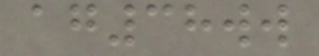ag38ww
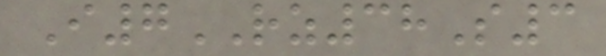I7RZ38S3
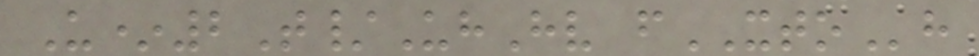U*2T/UhHv fXTOh
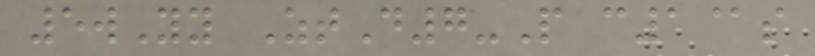5wYy ZtD7-P c1@s
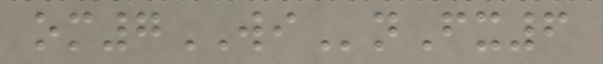om7WInFx6
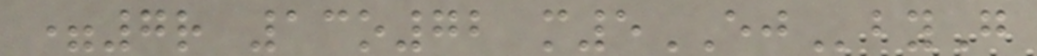=7r 13o72 m5EJbyG
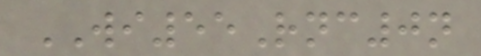WI55Rnc0n
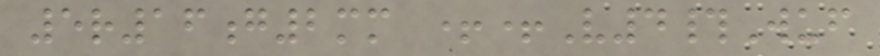5r16g2mm ++V4#Wuf
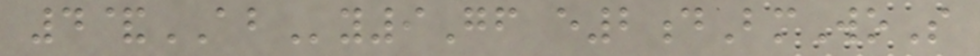4&ABy9Gf e2dBmWoS
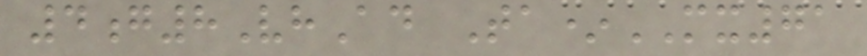4g8VhAd Ta*MX71
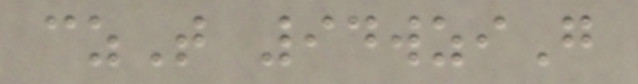czT 94wziG
